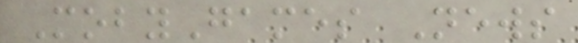MobyGames News
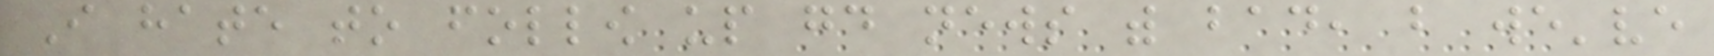I hate to follow up good news with bad, but we've
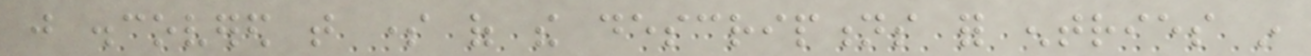just discovered that some of the descriptions for entries in
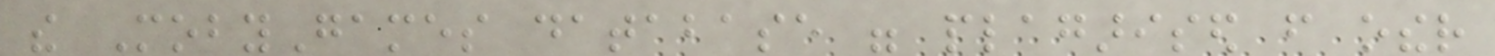the MobyGames database were plagarised from other
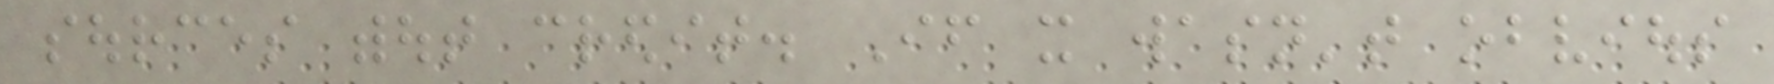sources without credit. If it wasn't obvious
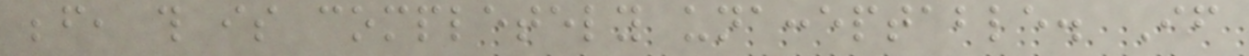before, this is completely unacceptable. If
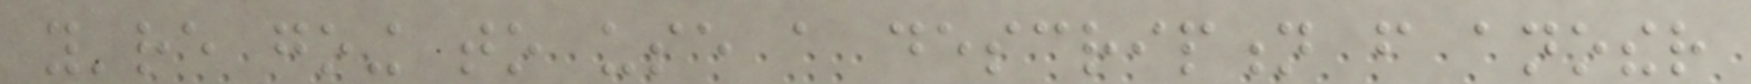you're going to use a description from another
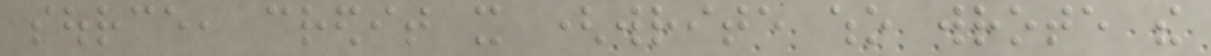source, credit it (write who wrote the
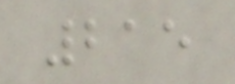215
